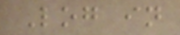Log in
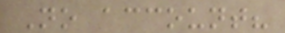No account?
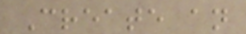Create an
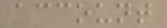account
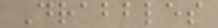Drabbles
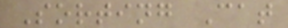Sorting Cat
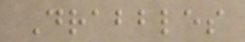Drabbles
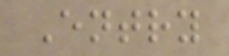Entry
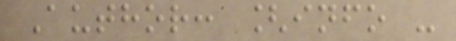Author: [info -
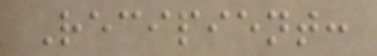Recipient:
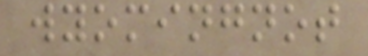wyomingnot
